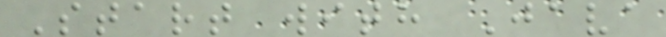Start with Java
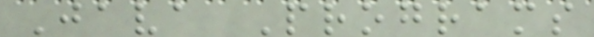Java Programs
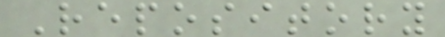Repository
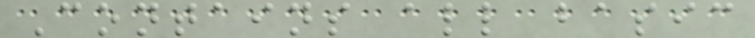Contains all basic
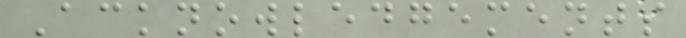Acknowledgements
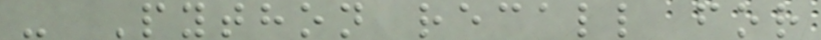- Python recall for
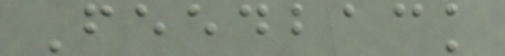Feedback
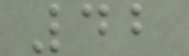42
